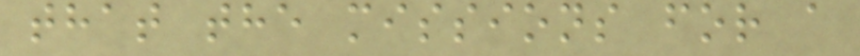that the missions for a
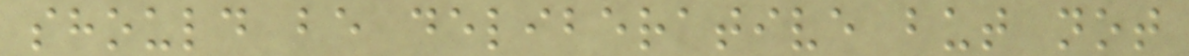should be deliberative but not
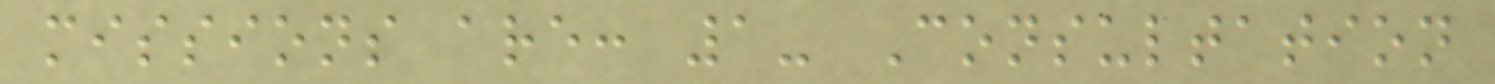missions are: 1- Consultation
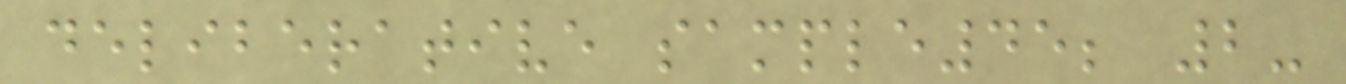deliberative sample45; 2-
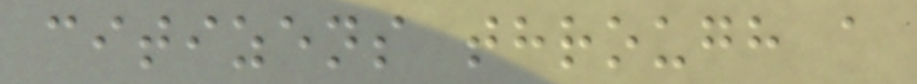citizens through a
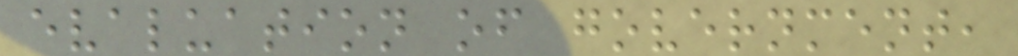evaluation of government,
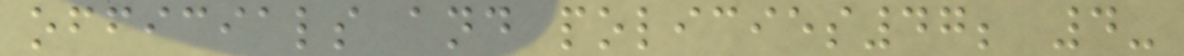officials and policies47; 4-
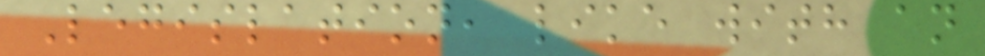Legislation, like with an
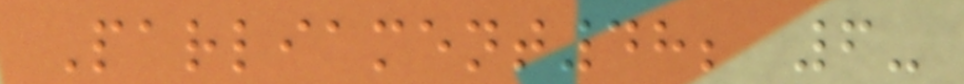Parliament48; 6-
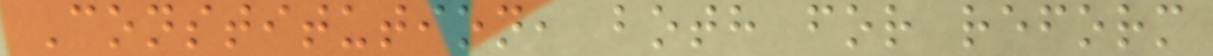Constitution, both for reform
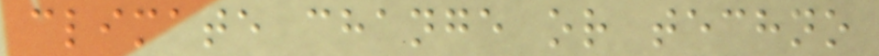climate change or techno
